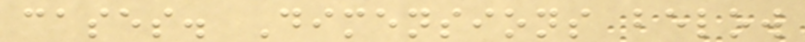cases. Dimensions below
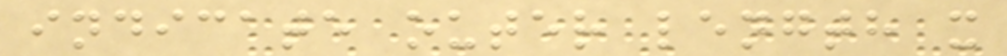indicate outer length x
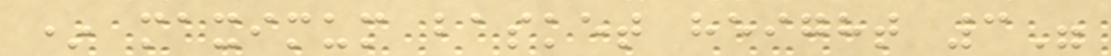* maximum basket height 3"
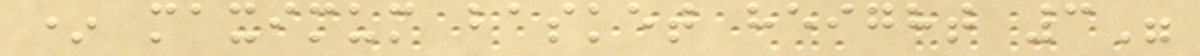* maximum basket height 3"
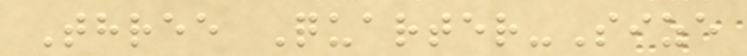Three Quarter-Size
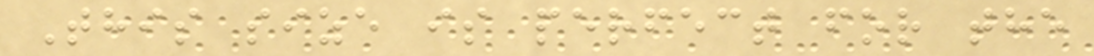This size is perfect for the
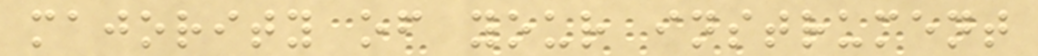majority of your instrument
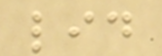lid
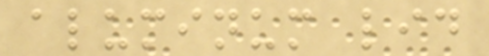aluminum lid
